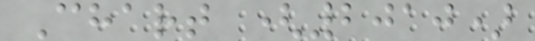Chart (2010)
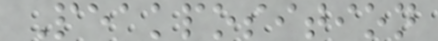Peakposition
